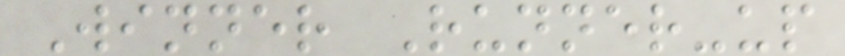Winner Runner-up
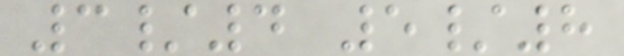3/4 5/8
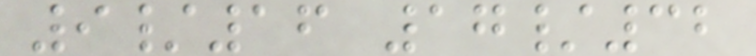9/16 17/32
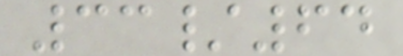33/64
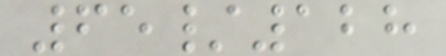65/128
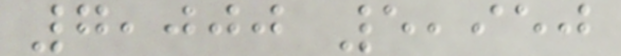7,000 5,950
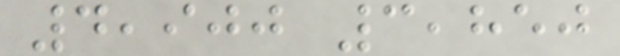4,900 3,850
